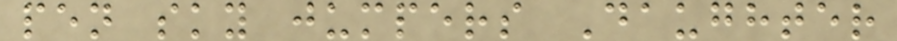pen sky jumpers Daughter
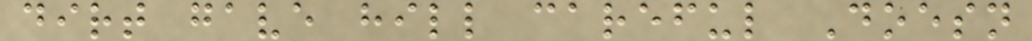dirt gave hill careful Doesn
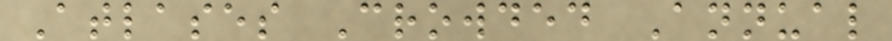Atlases Crowded Annual
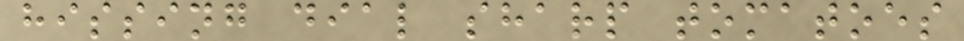hissing dial sharp tomatoes
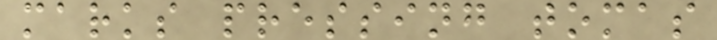marks pressing tomas
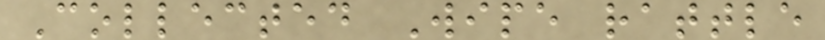Collected Wipe rattle
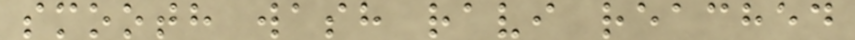smooth wash ravi reached
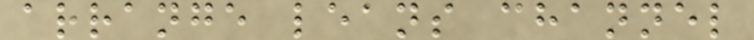arrange leans channel
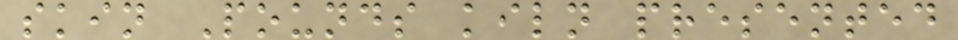skin Pounds kiln presented
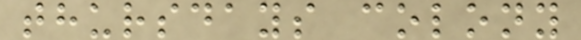thursdays colony
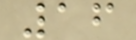16
